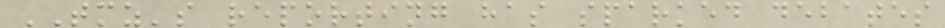TMZ's reporting has sparked debates
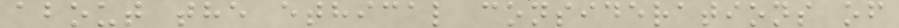about the ethical considerations of
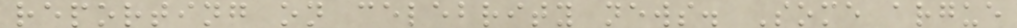reporting on celebrity news. Some argue
